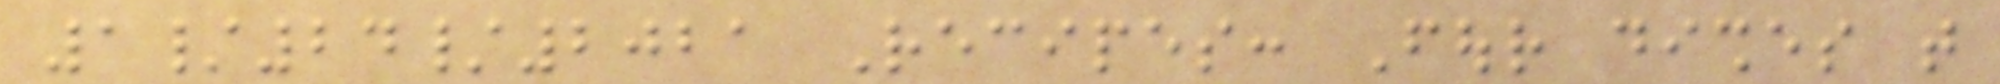1/24/2021 Recipes: Four dishes that
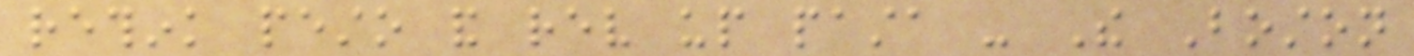rethink pesto and rev up pasta - The Boston
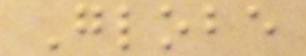Globe
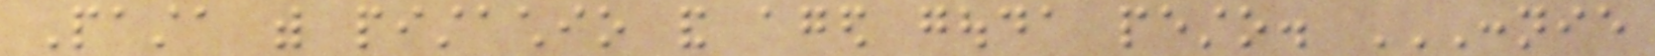Pasta with pistachio and aged gouda pesto. CONNIE
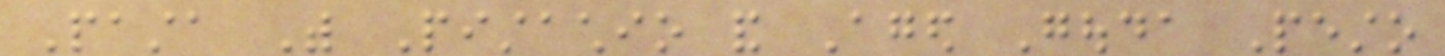Pasta With Pistachio and Aged Gouda Pesto
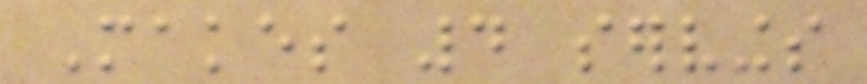Makes 4 servings
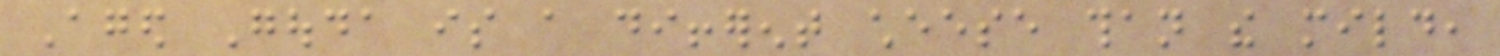Aged Gouda is a different cheese than the mild,
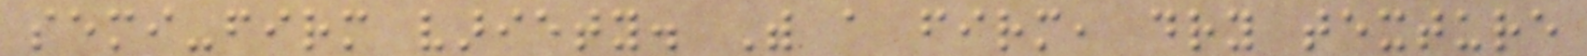semi-firm variety. With a firm, dry texture
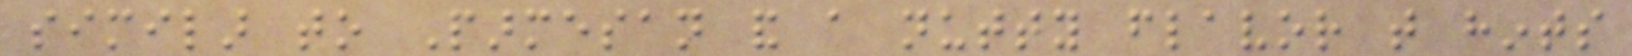similar to Parmesan and a nutty flavor that hints
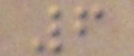6
